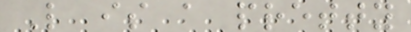L is a pretty
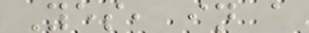Yes, in a
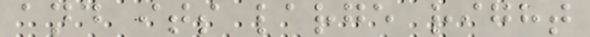and its large right
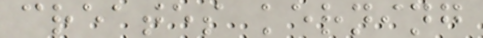creates kerning
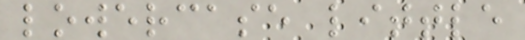lowercase little
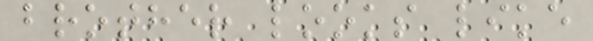brother looks like
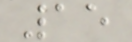15
